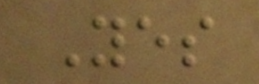Yes
